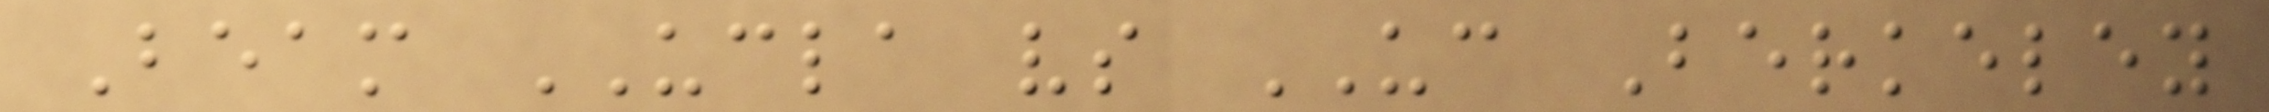Beam UCLA vs UC Berkeley
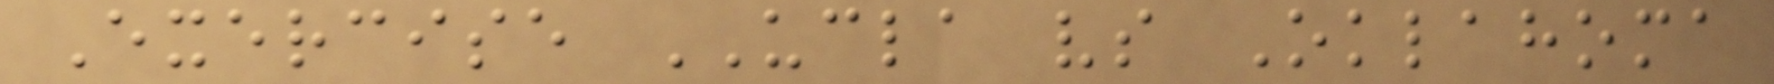Exercise UCLA vs Oklahoma
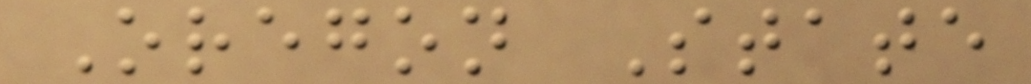Oregon State
